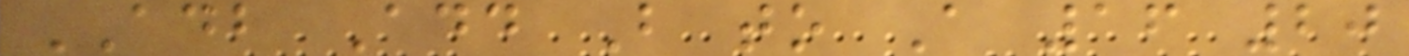ADB Add B to A 16 20
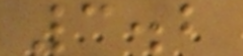3.2
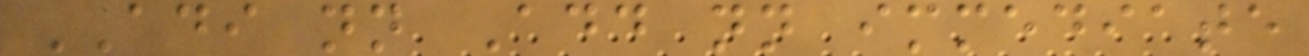ADI nn Add nn immediate
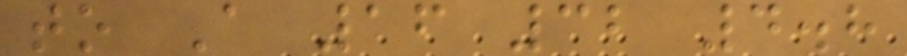to A 16 32 4.8
